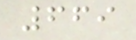669
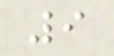9
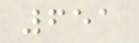651
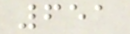651
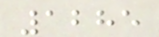1285
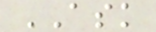ASK
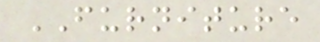FURNITURE
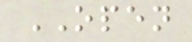OPEN
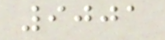9001
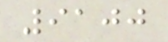9100
